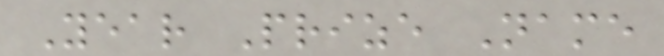Year Prize Name
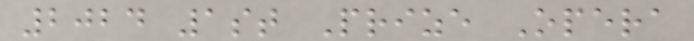2024 1st Prize Opera
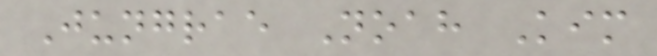Jungrae Noah Kim
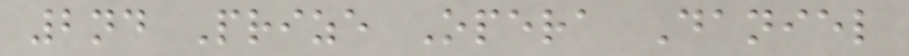2nd Prize Opera Daniel
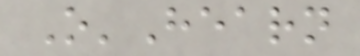O'Hearn
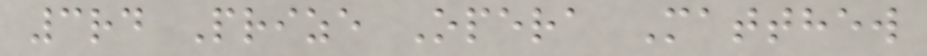3rd Prize Opera Matthew
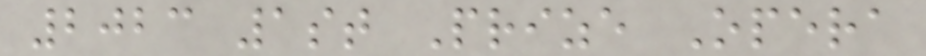2023 1st Prize Opera
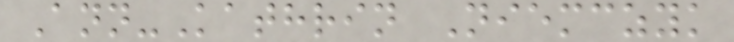Ann-Kathrin Niemczyk
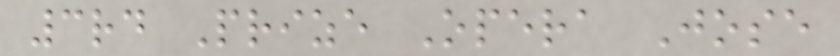3rd Prize Opera Jose
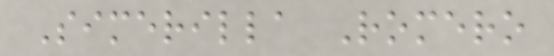Simerilla Romero
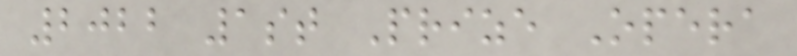2022 1st Prize Opera
